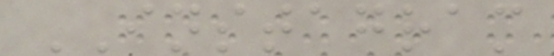INSTAGRAM
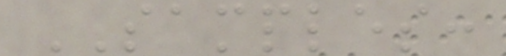SAMPLES:
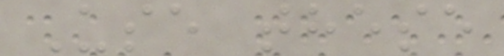Use these
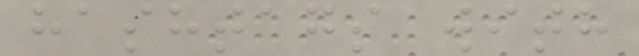hashtags with
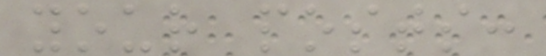your posts:
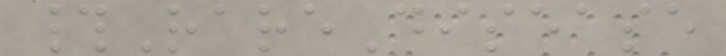#RareDisease
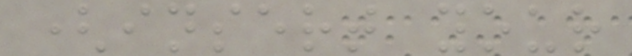(insert your
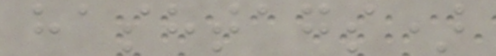hashtags)
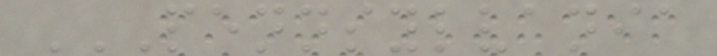PENNSYLVANIA
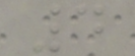4
